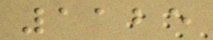1125
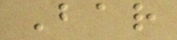Bar
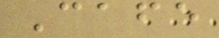Cafe
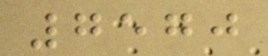7570
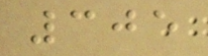305
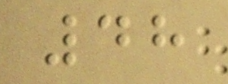48
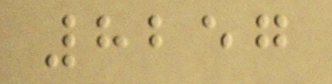8257
